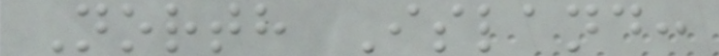North Island:
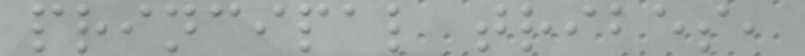principal tribes,
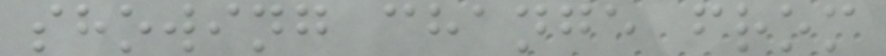showing change from
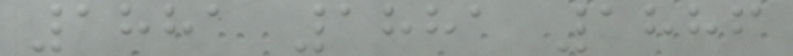1881 1881 1886
